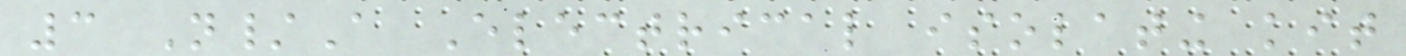3 N/A Electrical isolating kit
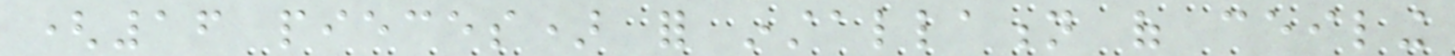(16 pieces) for installation of ceiling
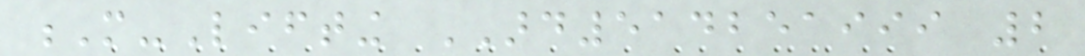M-Lifting ARD514251999 2
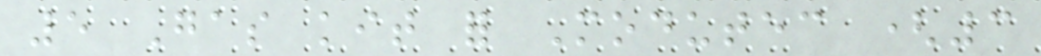5 Gas kit for Modutec (3
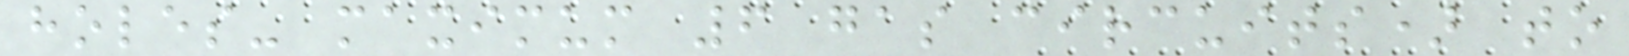holes- maximum 6 gas circuits) to
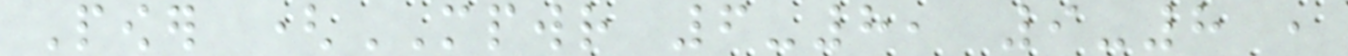Power (MPWR 6-8, 9-8 ,
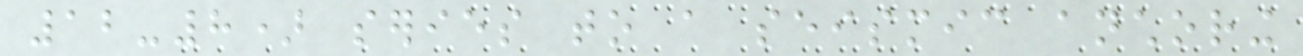12-8) series to a seismic anchoring
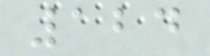124
